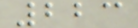223
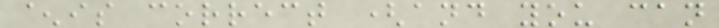^is correct (and you can
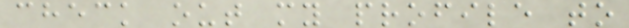check out my profile to
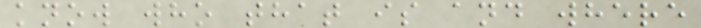know who that is and where
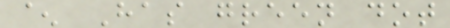^ Has green dot
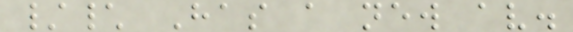/\ Has a new av.
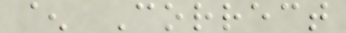^ Correct
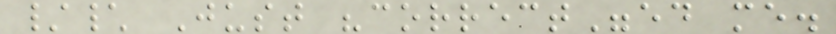/\ Just "correct"ed me.
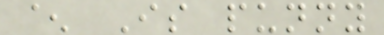^ Is punny
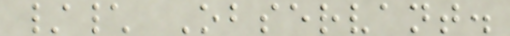/\ Observant.
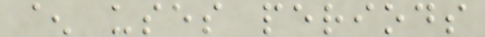^ uses periods
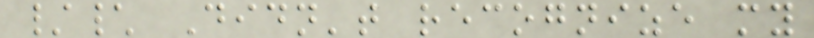/\ Didn't recognize my
